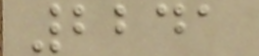2241
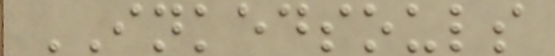INKEDSOULS
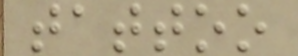tattoo
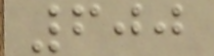600
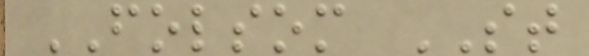FOLSOM ST
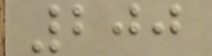200
